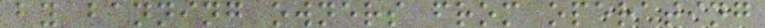by banning owners from operating
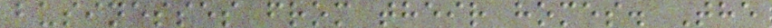businesses from their homes. The
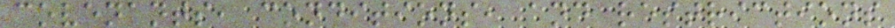covenants, conditions, and restrictions
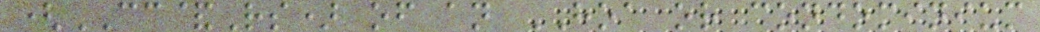(CC&Rs) of an HOA or condominium
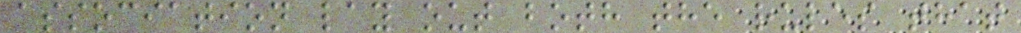association lay out both the rules that
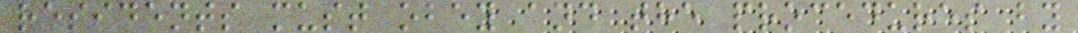residents must obey and the procedures by
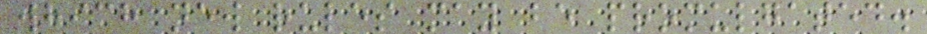which new rules may be promulgated.
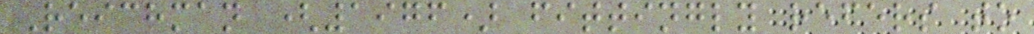Reichman (1976) fittingly refers to
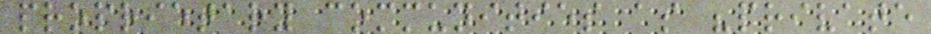proprietary communities as "private
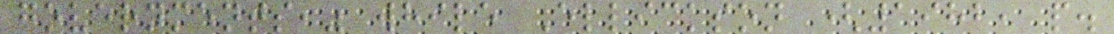governments," while Ellickson (1982, p.
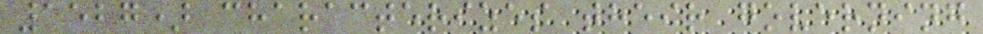1527) characterizes their governing
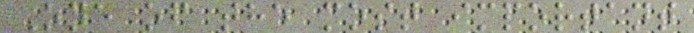One of the most important
